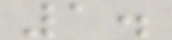1.
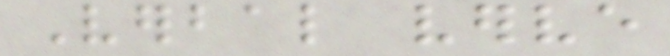Verbal verve
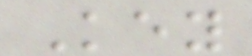Key
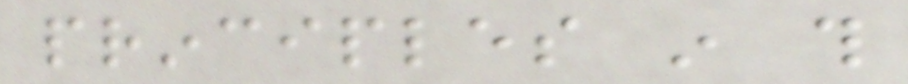principles in this
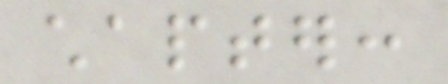chapter:
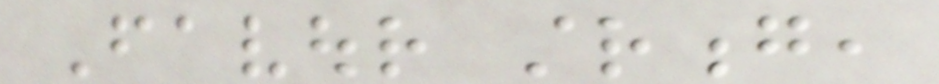Favour strong,
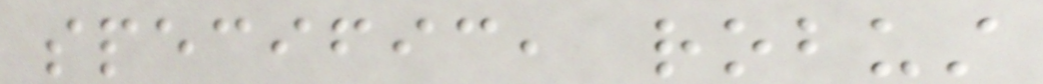specific, robust
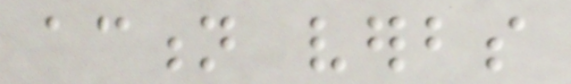action verbs
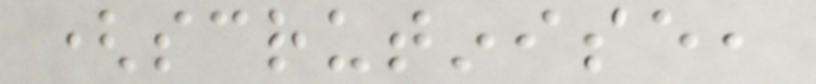(scrutinise,
